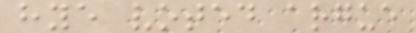hye voted argue
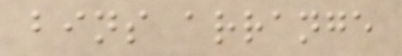bins arrange
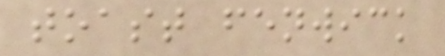toast fenwick
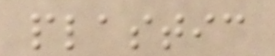plastic
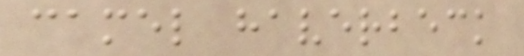camel haverbeck
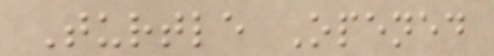Turtle Opened
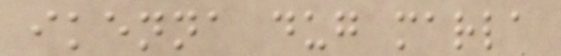ikenna dug marla
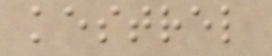kestrel
